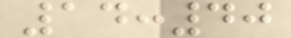14:40
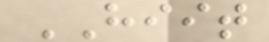HIIT
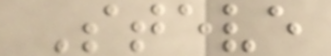Steve
